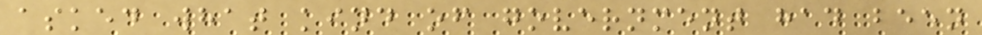asked what kind of government had been
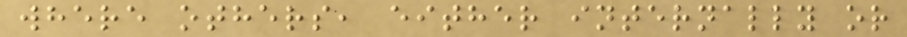where others, either internally or
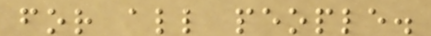for all people.
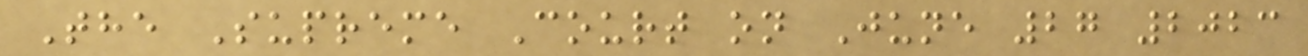The Supreme Court on June 27 2023
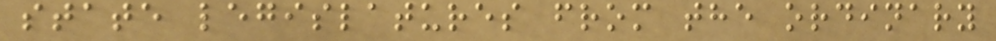state legislatures from the ordinary
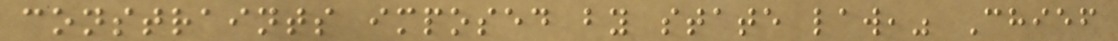constraints imposed by state law," Chief
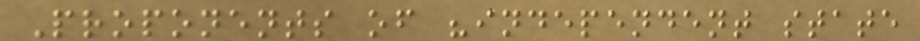Proponents of "independent state
